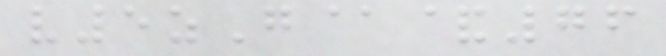v5zG@&76
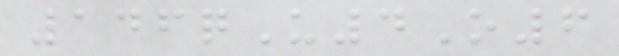146qU4O6
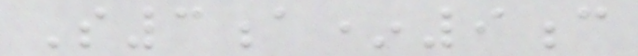S3a*9c
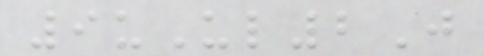9uUl2J
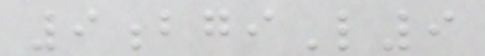9bgiL9
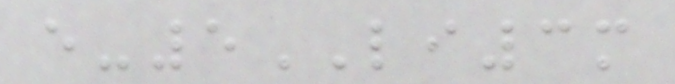e-5LI3m
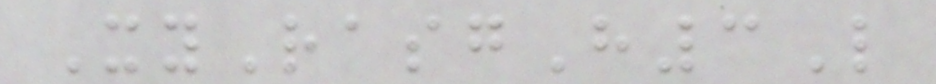XyRasgH3L
